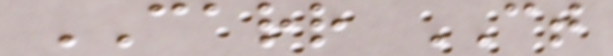CARR CT
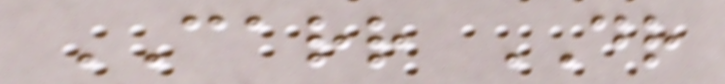CARR DR
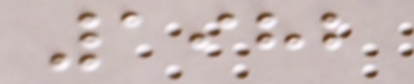1982
